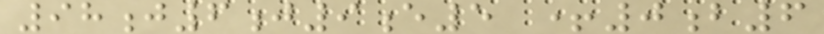98j6j9e5 +0b6
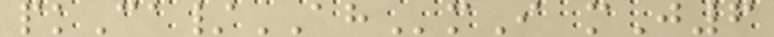pkCa/AHmI mJ6
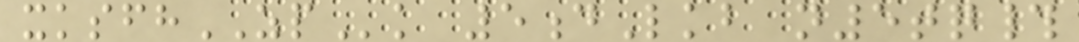xksfhZPk 5dLkb n5tq#
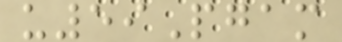u59Pgam
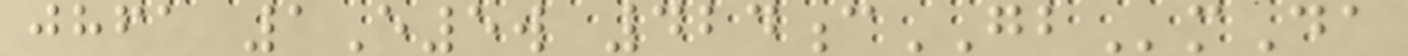jhfa 1E5w 424cGBmDa
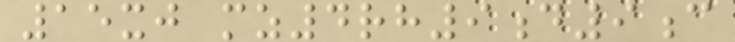15xj mz4rh9d9c
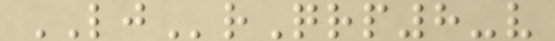LJrQrp8-v
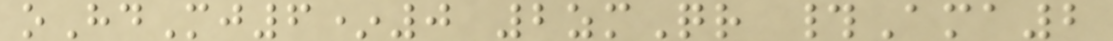oHdMj6*0 2zmQr #Ama2
